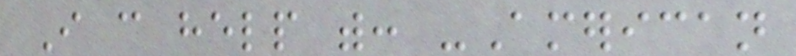I can help with: -American
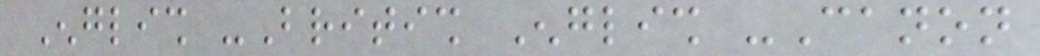English -British English -Canon
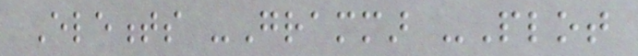Elements -Grammar -Plot
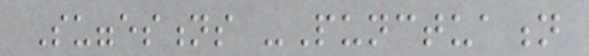Suggestions -Punctuation
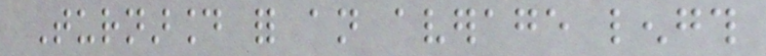Turnaround for an average length
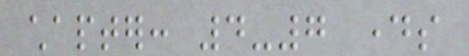chapter: 4-7 days
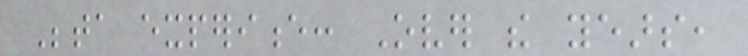Beta experience: Over the years,
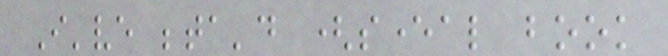I've beta'd (several book
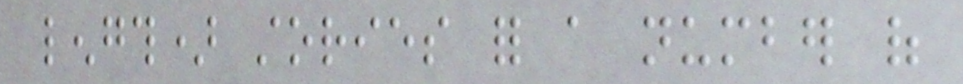length) stories for a number of
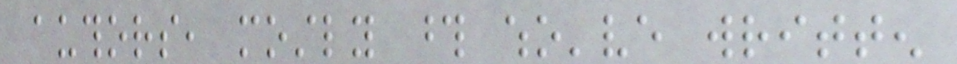authors, mostly those who've written
